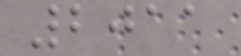2011
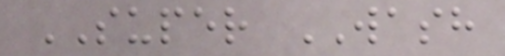SUPER WASH
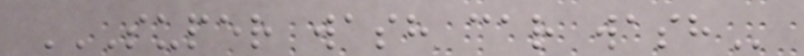SUPER WASH CAR WASH
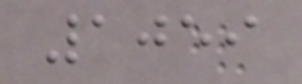1059
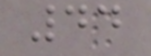44
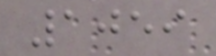1059
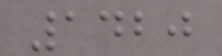1420
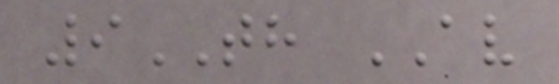9TH AV
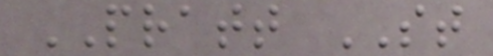PRATT ST
